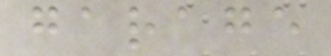garage
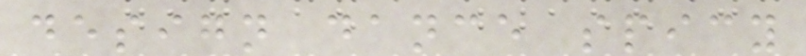design dance spicy
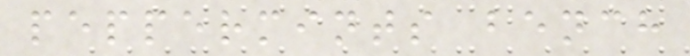peppermints bench
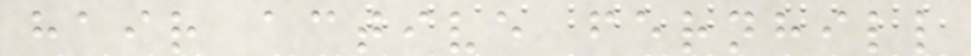hair active fernhill
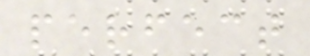perfect
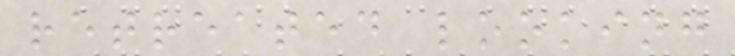retreated looking
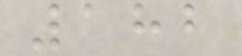182
